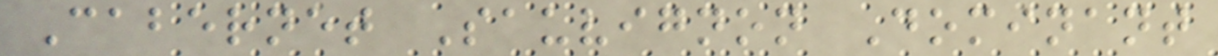Cabernet Sauvignon Dominant
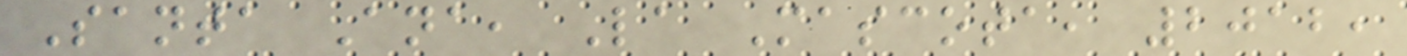Santa Ana, La Mascota, 2012,
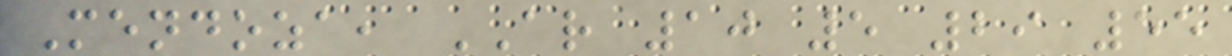Mendoza, AR 10 5 29 55
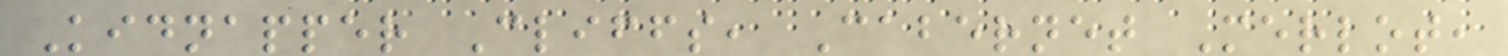Kidnapper Cliffs, Cabernet Merlot,
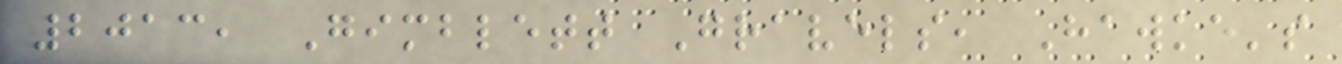2013, Gimblett Gravels, Hawke's
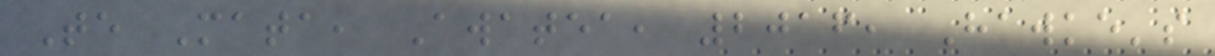Te Mata, Awatea, 2016, Hawke's
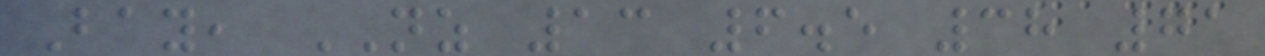Bay, NZ 13 6.5 38 71
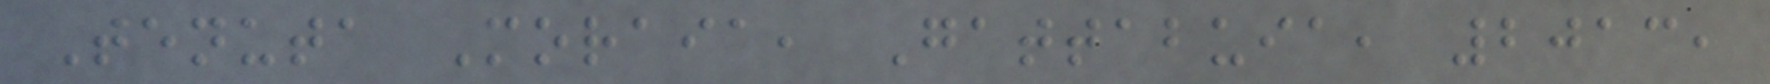Tenuta Moraia, Gattabuia, 2013,
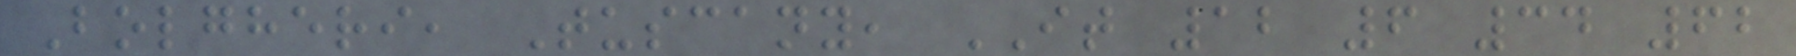Bolgheri, Tuscany, IT 12 6 34 62
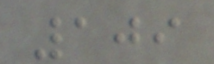109
